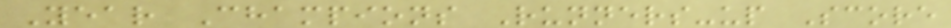Year Champions Runners-up Score
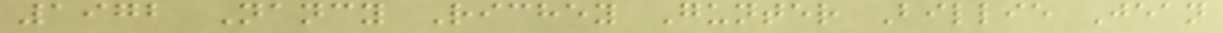1972 Nancy Richey Gunter Billie Jean
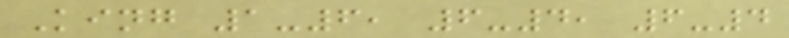King 1-6, 6-4, 6-4
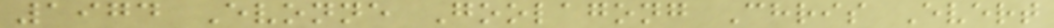1974 Evonne Goolagong Chris Evert
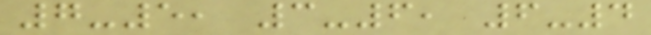7-5, 3-6, 6-4
